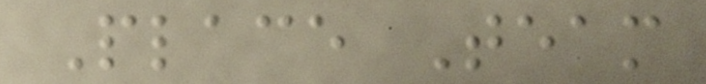Place Team
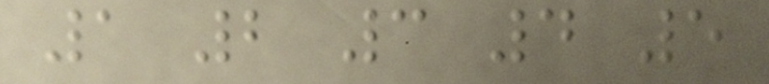1 2 3 4 5
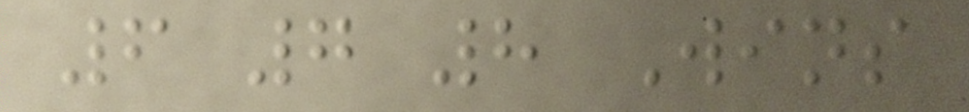6 7 8 Wins
